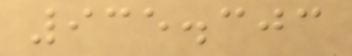935.303
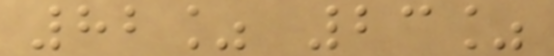82% 23%
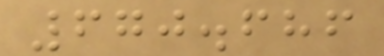670.686
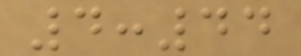4:44
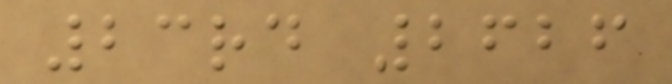23rd 2626
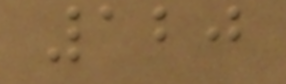120
